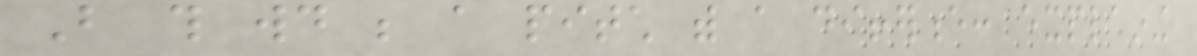But this would be a pitch with a difference: explaining
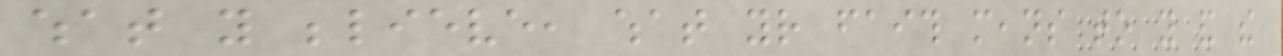what you believe, what your faith means to you and the
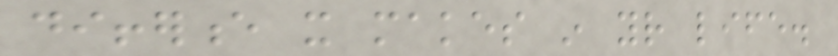difference it makes in your life.
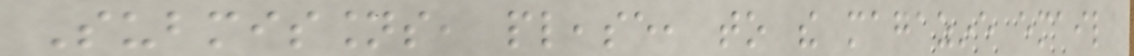Submissions, please, to the magazine email
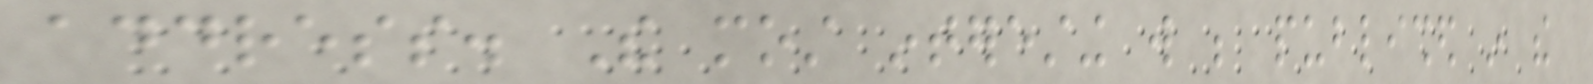address. The most interesting will be published in the
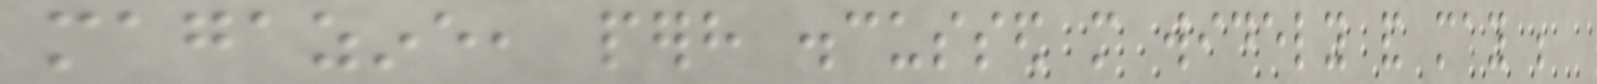magazine, perhaps discussed more widely and may be
